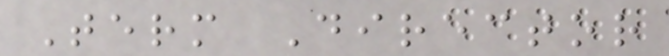Term Director
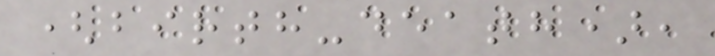(birth-death),
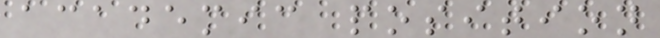academic position
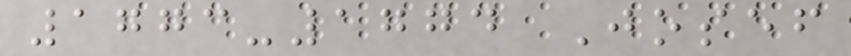1773-1774 Josef
